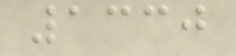1330
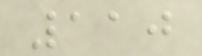110
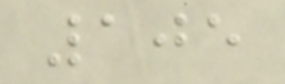105
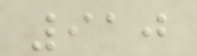910
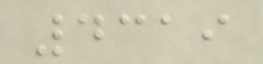4319
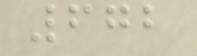672
